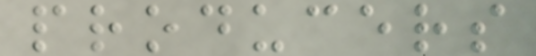producers
